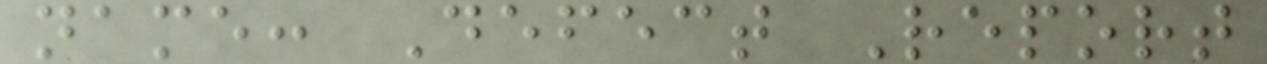name: Defect Report
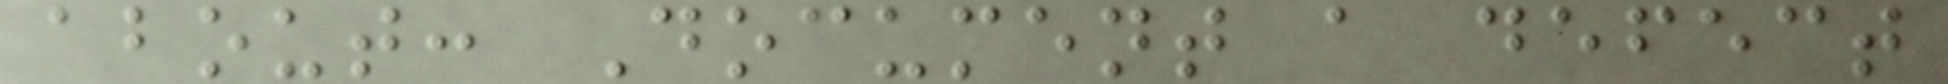about: Document a defect
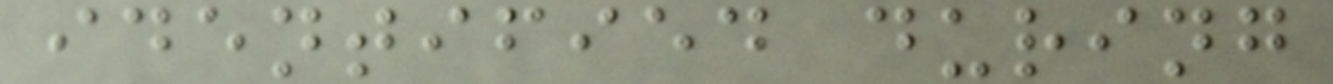identified during
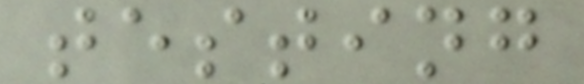testing
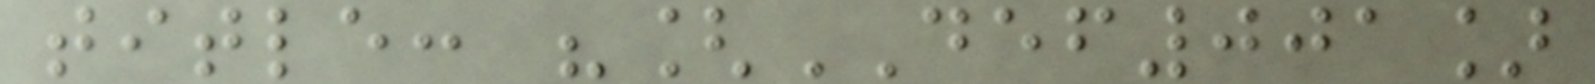title: "[DEF001]
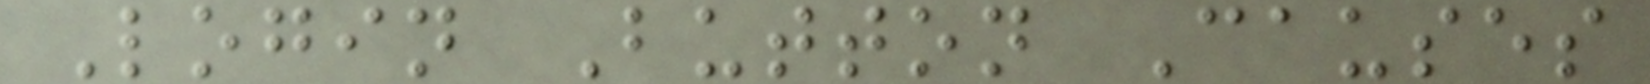Login Button Causes
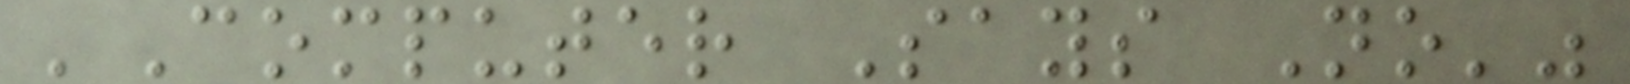'Computer Says No'"
